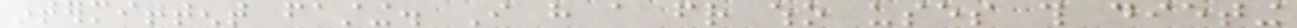intermittent fasting. I have a friend who uses this dieting
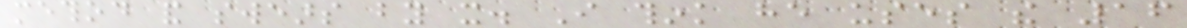method and swears by it. I think he uses the 16
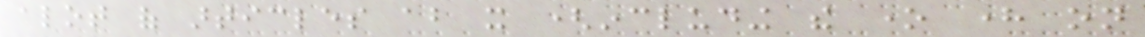alot of articles about it (including the one here on
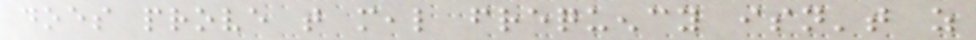does prove that meal frequency isn't as
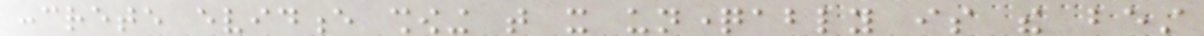concrete evidence showing that it unquestionably is the best
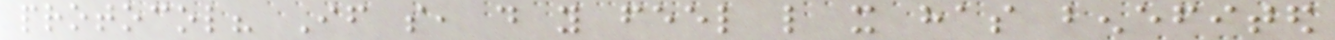protocol? If so, do you feel like it has benefited
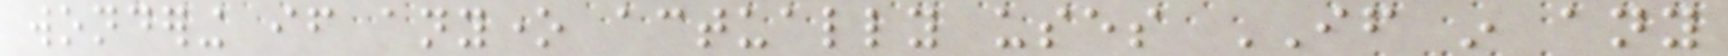wondering if anyone actually uses IF in any
